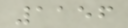1156
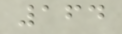164
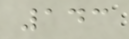143
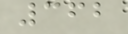362
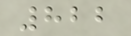822
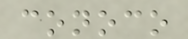conoco
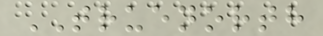TRUENORTH
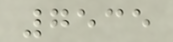7535
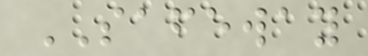SAFEWAY
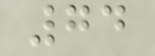74
